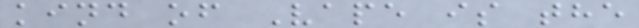kind of Vape is the
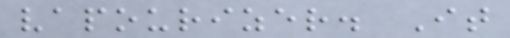vapourizer. It
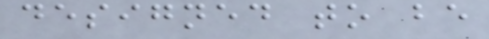designed to be
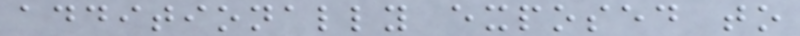additionally exposed to
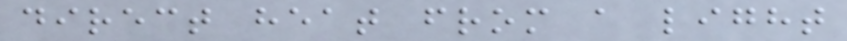direct heat from a light
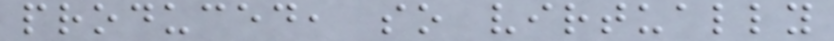produced, so virtually
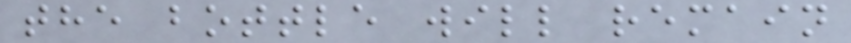the bottle will remain
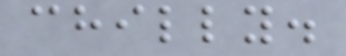chilly.
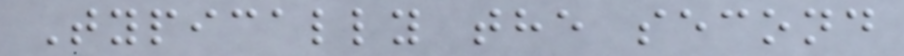Typically the second
